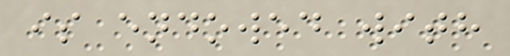is endowed with
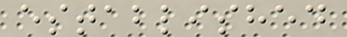established
